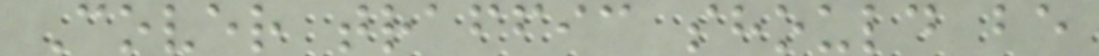Cover traffic should be
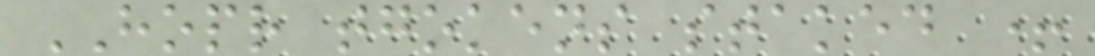HOPR tgokens staked +
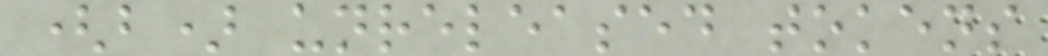(b) unreleased tokens
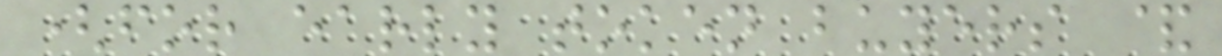(for early token buyers &
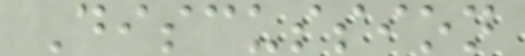Discussion
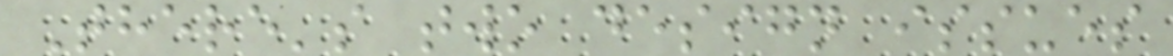There's two design issues
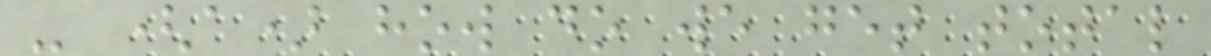- (a) how do we get total
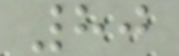80
